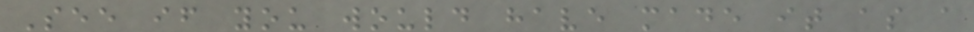See if you would have made it as a
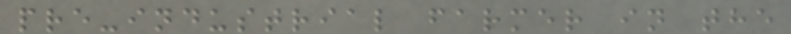pre-industrial farmer in the
